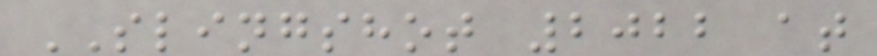SLINGSHOT 2022 at
